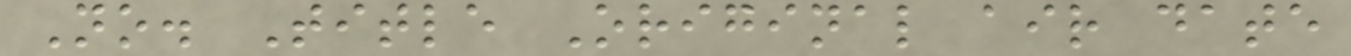No. Title Original air date
